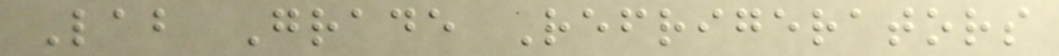Lab Grade Refrigerators
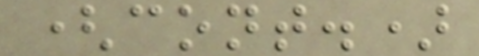(cont.)
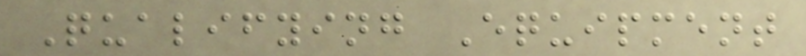Qualifying Equipment
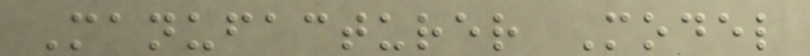Manufacturer Model
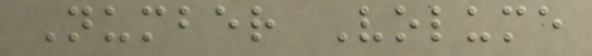Number Volume
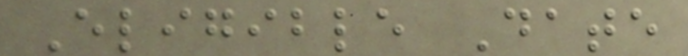Eligible Date
